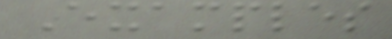Examples
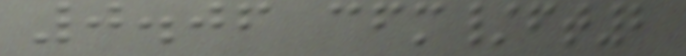0.06 cfm/ft2
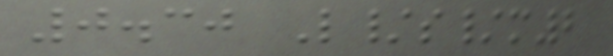0.30 L/s/m2
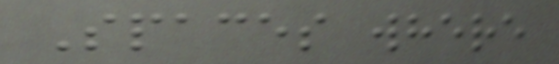Spaces where
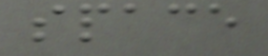space
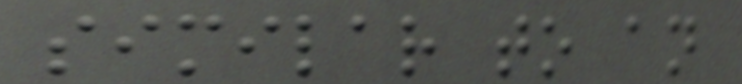similar to an
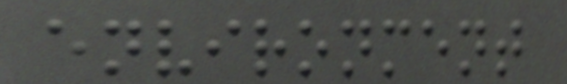environment
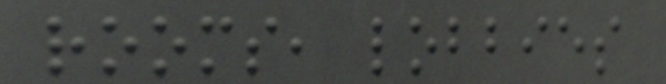rooms, lobbies
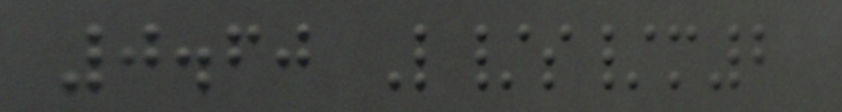0.60 L/s/m2
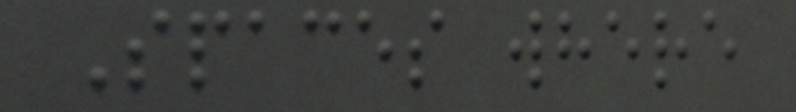Spaces where
